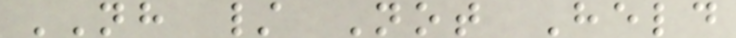NH / Not Held
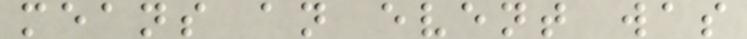means an event was
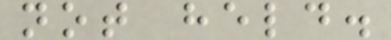not held.
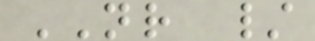NR /
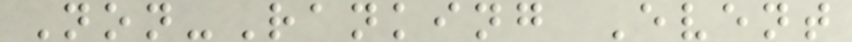Non-Ranking Event
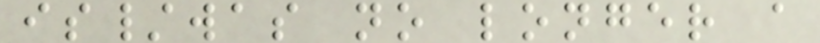is/was no longer a
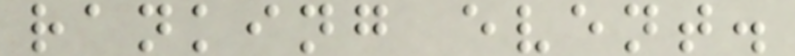ranking event.
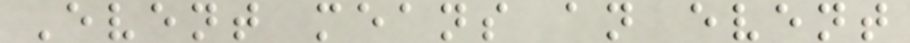Event means an event
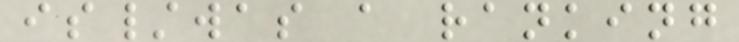is/was a ranking
